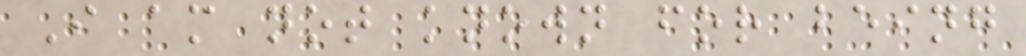I am not known for being
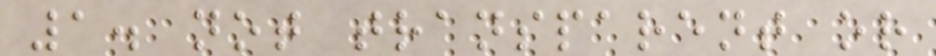1. not transparent or
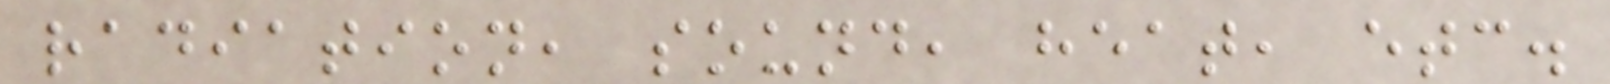radiation, sound, heat, etc.
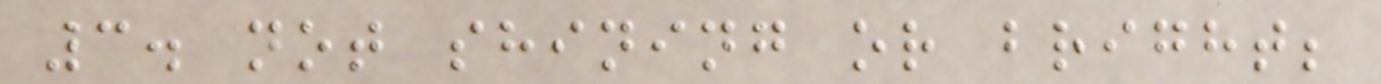3. not shining or bright;
